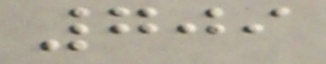709
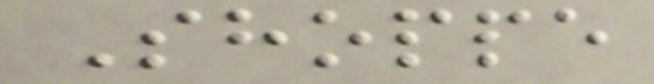Shoppe
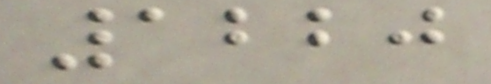1220
